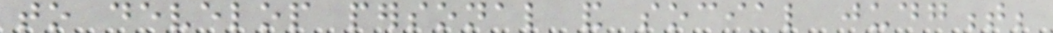to develop personal and social judgment;
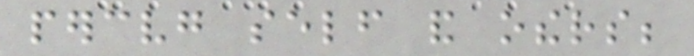perceiving self and others;
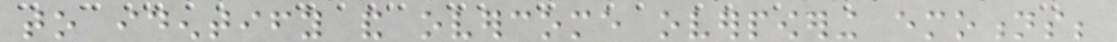to identify and overcome overpowering emotions;
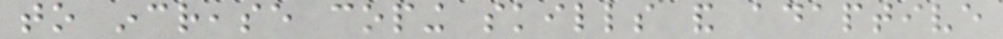to increase coping skills and adaptive
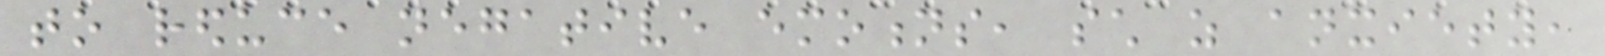to reduce negative emotions, such as anxiety,
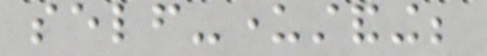self-understanding;
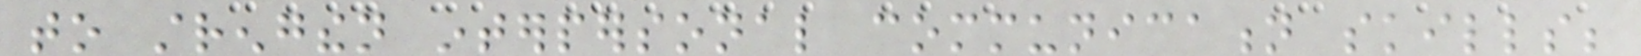to strengthen interpersonal communication skills;
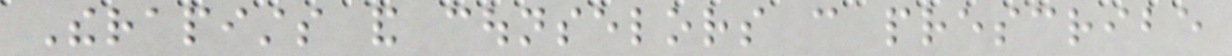Therapists and counselors can prescribe
